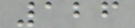126
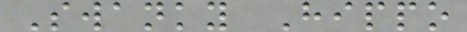Swanky Hippo
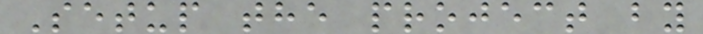Setup the project by
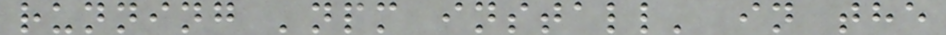running 'npm install' in the
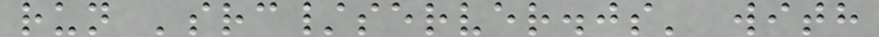run 'src/server.js' with
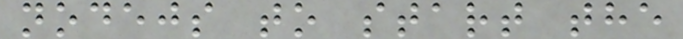nodejs to start the
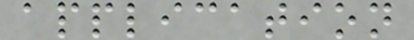application
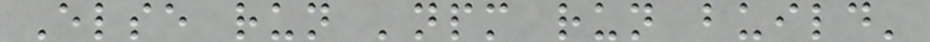Else run 'npm run build'
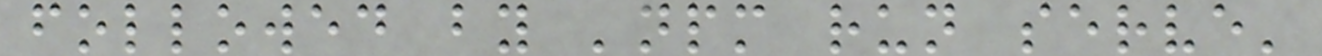followed by 'npm run serve'
